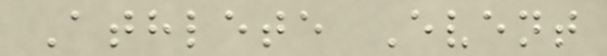Athlete Event
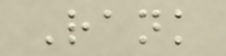Rank
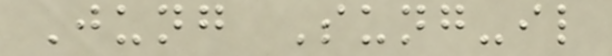Jung Sung-il
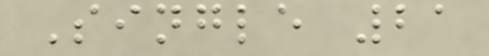Single 21
